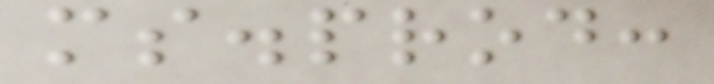ms.prod:
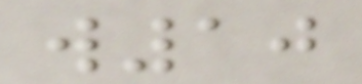w10
